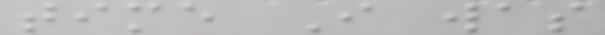time I was
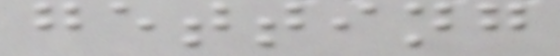getting
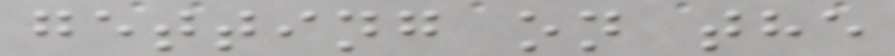getting on the
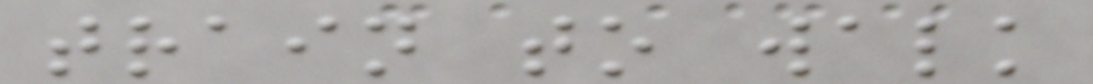train to walk
